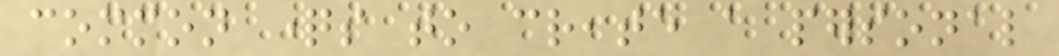common questions to create a personal
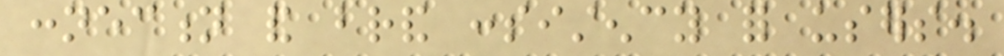connection and brand consistency for users.
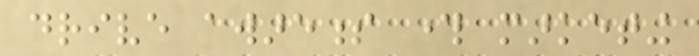drive awareness through marketing
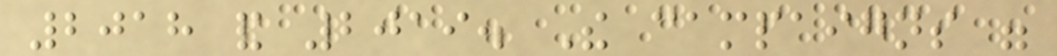2018 and 2019. The campaigns were
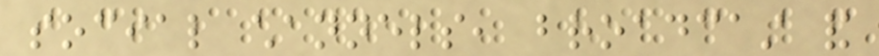social channels, broadcast and
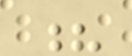?
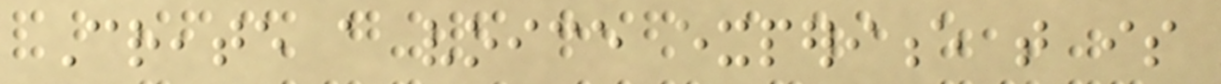Create a voice experience that is
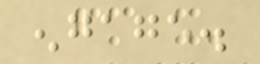engage.
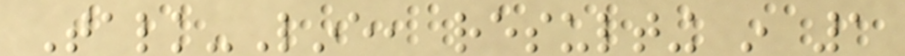Talk-Line, resulting in 1
